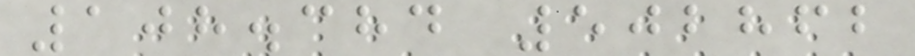108.384 502862
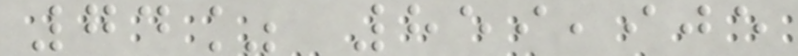74% 859,905
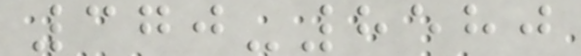370-8580
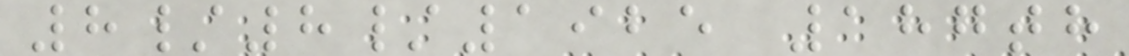8/8/1925 187th
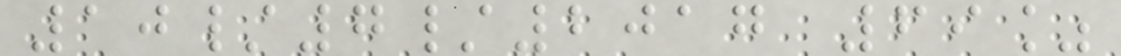10/7/2017 69%
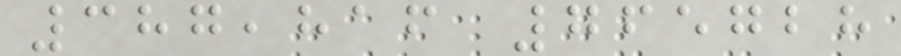387,816 765728
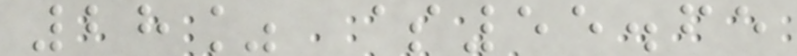28% $55.65
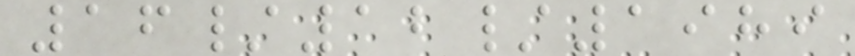16/12/1989
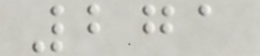271
